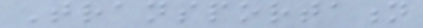Transportation
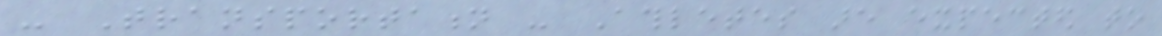- Transportation - Athletes are expected to
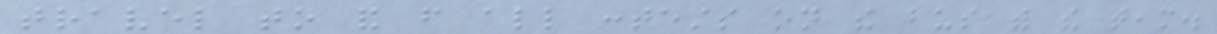travel to and from all contests on the bus with the team.
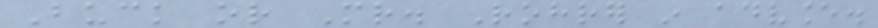Buck or Mr. Rohrer in advance.
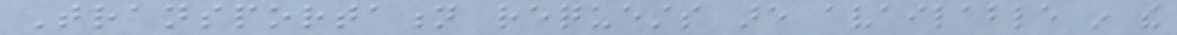Transportation requests are available in the
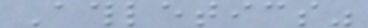Athletics"
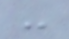-
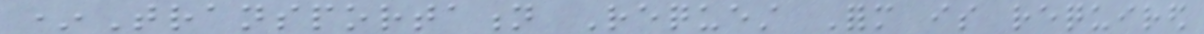*Transportation Request Form is required
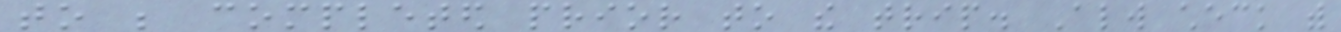to be completed prior to the trip. Always check with
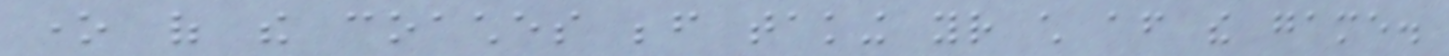one of the coaches before taking your child after the game.
